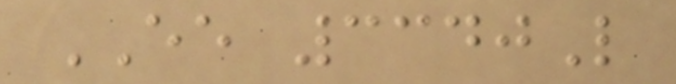EE 3340L
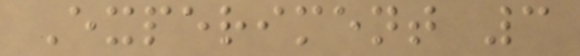Experiment 3
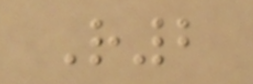R2
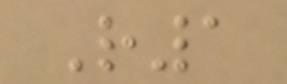R1
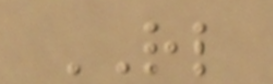RL
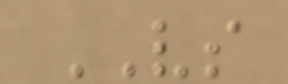VS
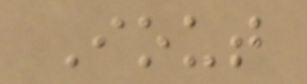Iout
